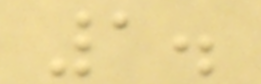1.
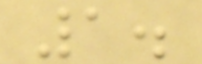1.
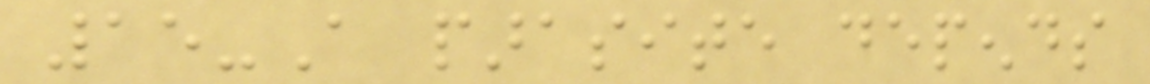15-A parasite depends
